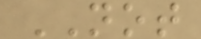NOT
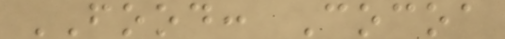FOOD: Cocoa
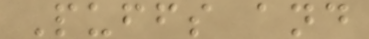Puffs and
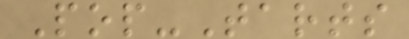Pop-Tarts
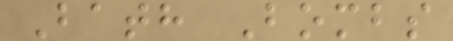Bath Bombs
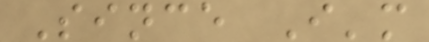Since I'm
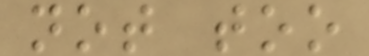not too
